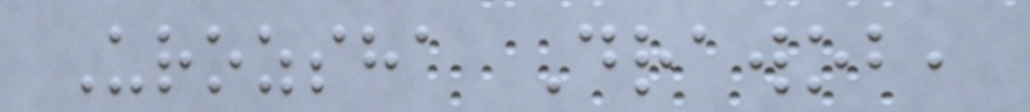Urozsha Drawob,
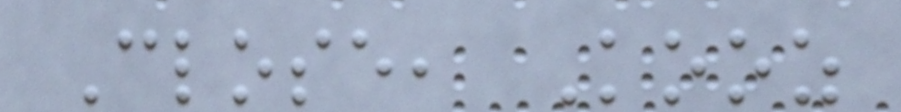Close, Kooz
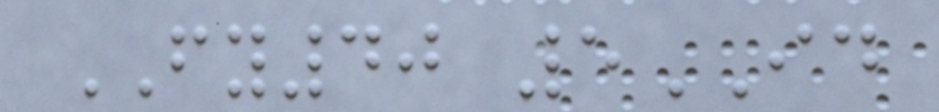FY40 5ID
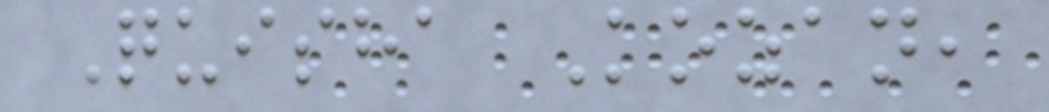Quisha Kozan,
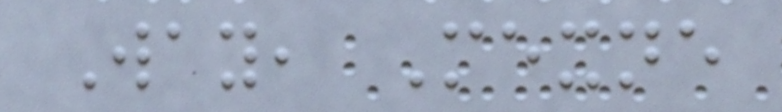Way, Mexne
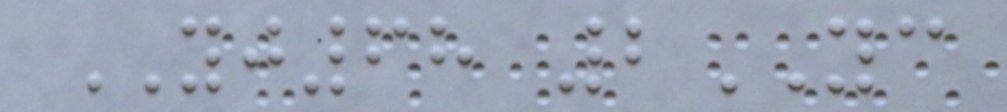YJ68 2YC
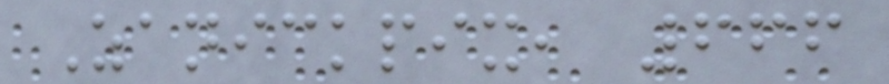Zanickpix, 666
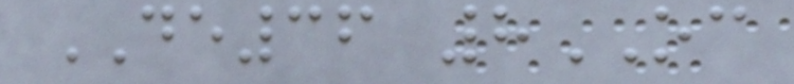DE36 8OC
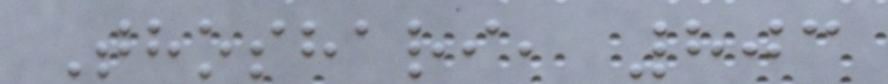Thoshari, 803
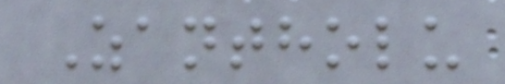Zantholu
